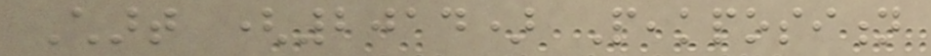Chart (2014) Peakposition
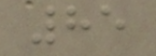85
